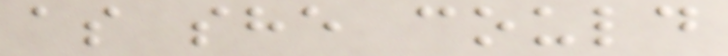as she could
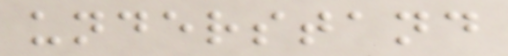understand
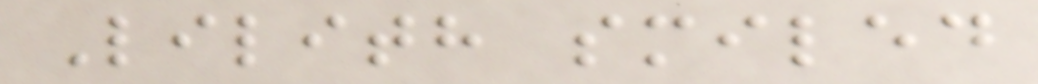Lilith smiled
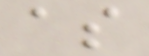as
